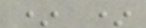* *
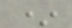*
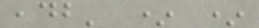,db' * *
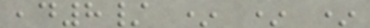,d8/ * * *
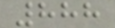888
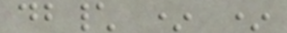db\ * *
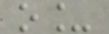o_
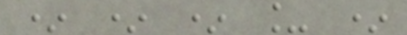* * * _ *
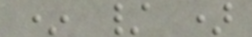* / )
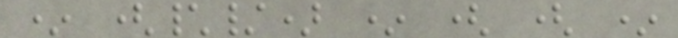* (\/) * ( ( *
